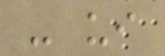- ui
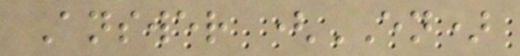Answer (EN)
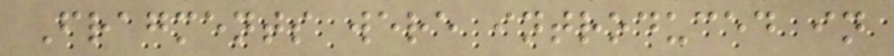Fragments were introduced in
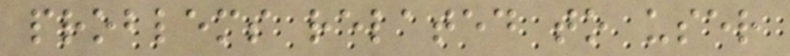problems related to user
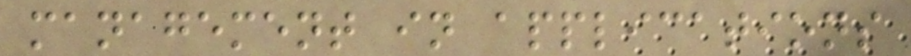management in applications
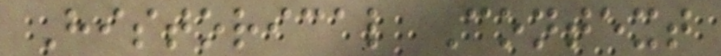Historical Context
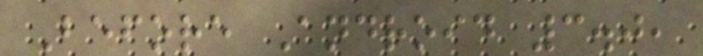Before Android 3.0,
